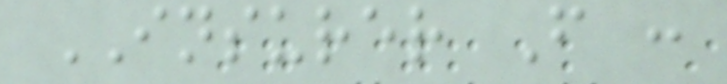INSURER F :
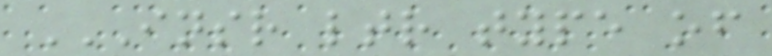INSR LTR TYPE OF
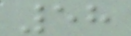58
